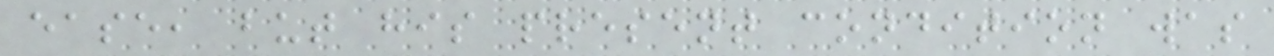ease, but his present condition was
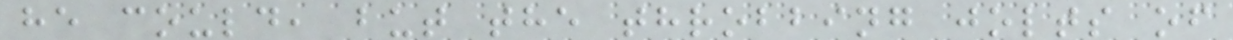he could, but the throbbing jolts of
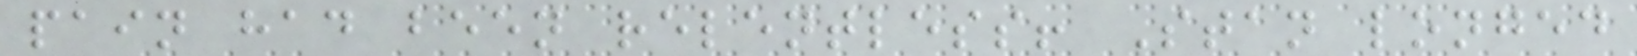pain had been relentless! Stan longed
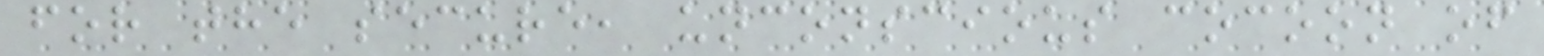for the secure, unconscious cocoon of
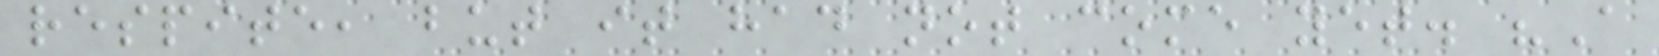respite, but it had not come yet. "A
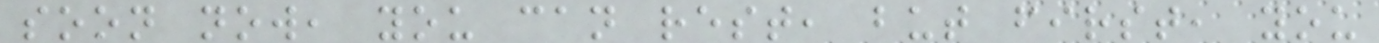soon now, you can rest, but first, you
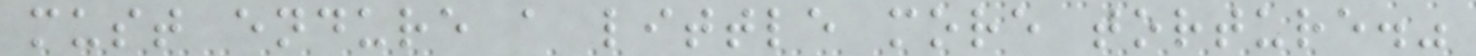must endure a little more torture."
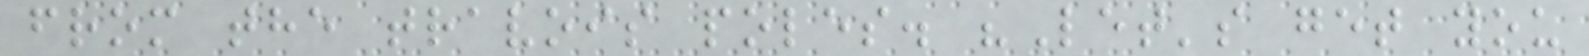from the travois poles. "Let's get you
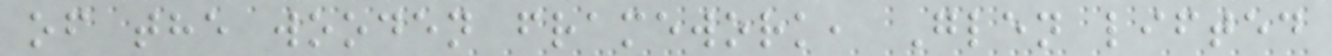of the wooden framework, Glen lifted
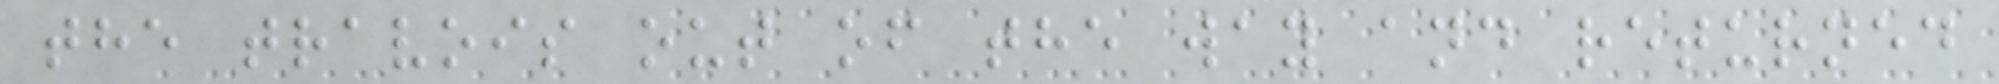the travois out of the way and returned
